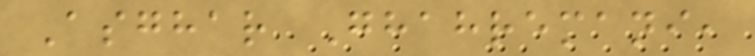Asghar Ghahremani,
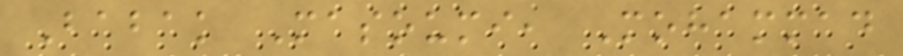Babak Masoumi, Mohammad
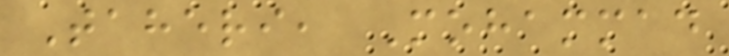Taheri, Mohammad
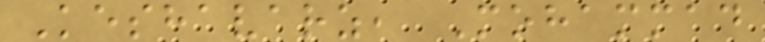Keshavarz, Mohammad
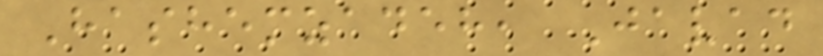Hashemzadeh, Javad
